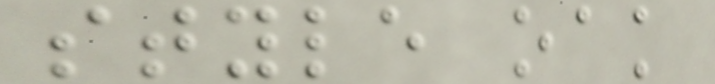style oak
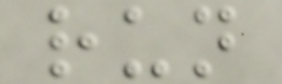run
